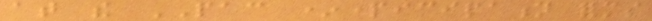at the PAC *participation forms
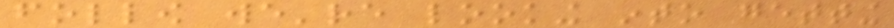follow we're looking into getting
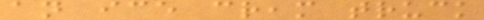an ice cream truck
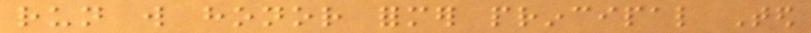run will honor former principal Ted
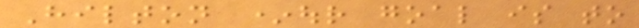Hilton *our goal is to
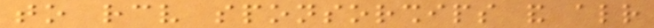to receive sponsorships and already
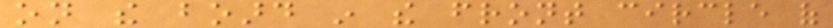on the board in the front circle of
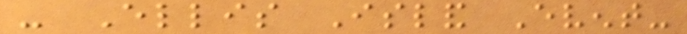- Ellis Island Event-
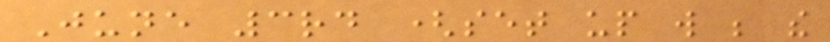June 3rd (set up will be the
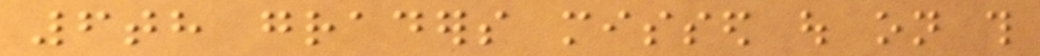6th graders missed out on this
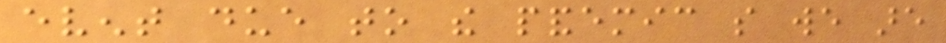event due to the pandemic so we are
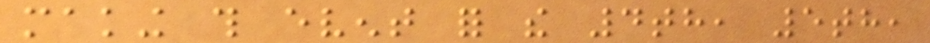making this event for the 4th, 5th,
